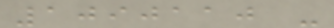1090110 -
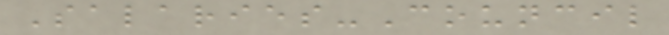Salaries-Council
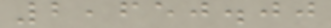2,650.00
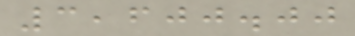3,600.00
